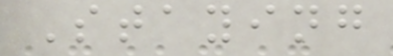Staying
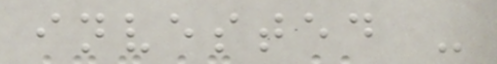invested -
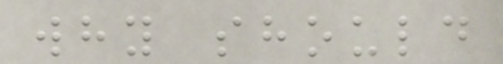why should
